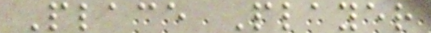Place Player
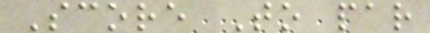Score To par
